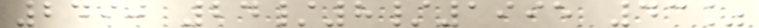2490 24/8/1995 43%
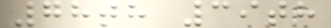78th 39th
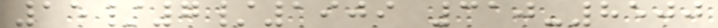15/7/1909 310-8500
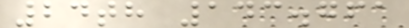24th 143.761
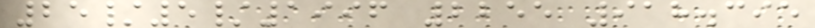25/5/1996 2255 918.395
